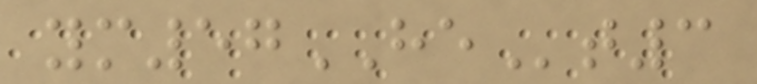ym57HEt3
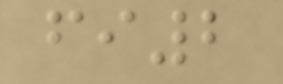fi2
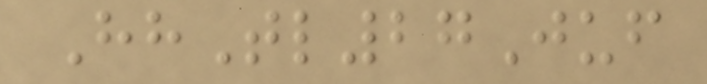HhTl27Juf
